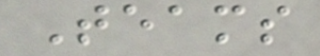Teams
